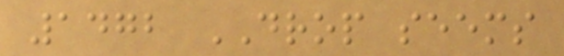1472 DROP seems
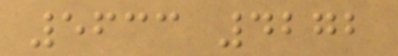5633 4272
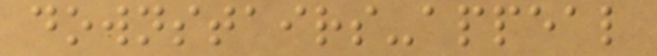downstairs-appeal
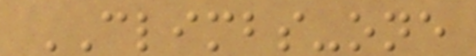CLIMBS-one
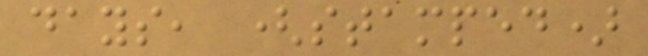days, (stamped)
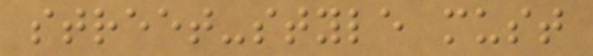street-style must
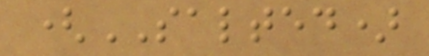(SALTED)
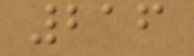216
